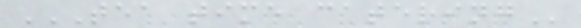TEA TIME CATERING
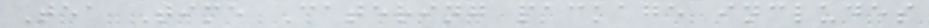Tea Time Catering package includes
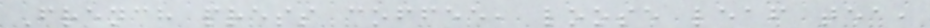French press coffee, loose leaf tea,
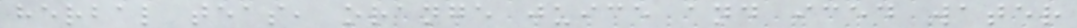herbal teas, orange juice and iced water
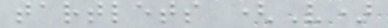tartlets (V)
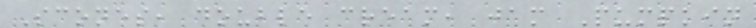Scones, double cream, jam Pumpkin
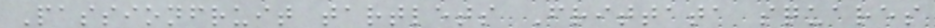Passionfruit tartlets Frittata squares
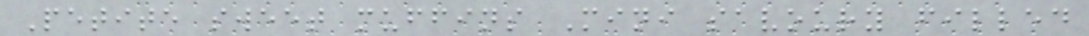Petite sweet muffins Mini savoury filled
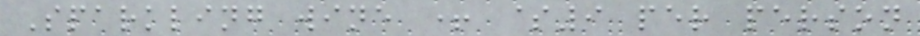Sparkling wine + $9 per person
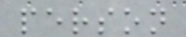person
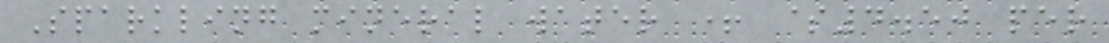Sparkling mineral water + $4.50 per
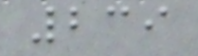239
